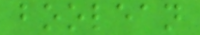boolean
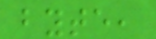byte,
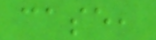case,
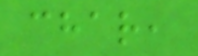char,
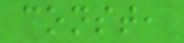const,
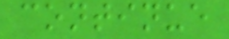continue
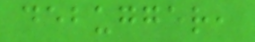debugger,
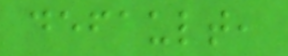default,
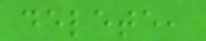delete,
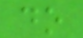do
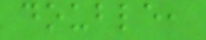double,
